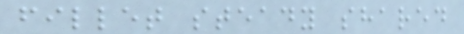fillet steady shared
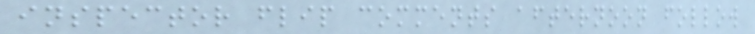inspector flip comments afternoon follow
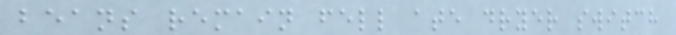beans remain fell ate dryer switch
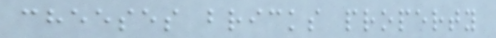cheeses bricks property
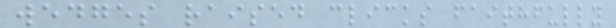wedges raised clicks faithfully
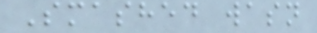Smashed wasn
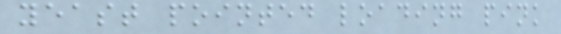yeast pointed loading pink
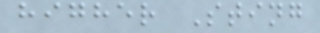higher Sting
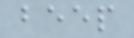beep
